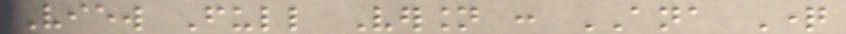View Full Version : ANA Question
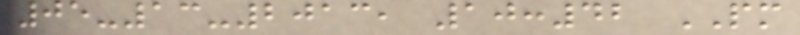05-13-2013, 10:42 PM
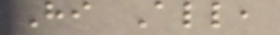Hi All,
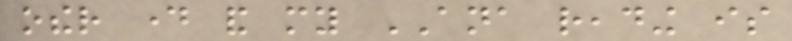other day and my ANA reading is
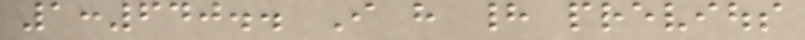1:640.. I have had previous
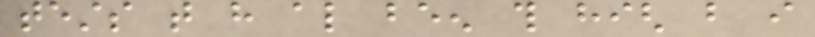tests that have also been this high but i
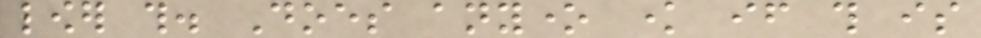lower this. Does anyone know if this is
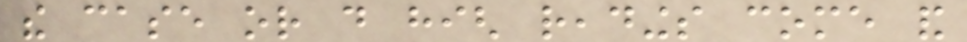the case or do high readings come and
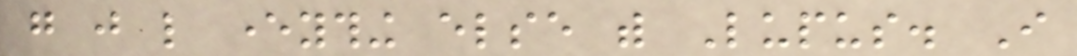go just like everything else with Lupus. I
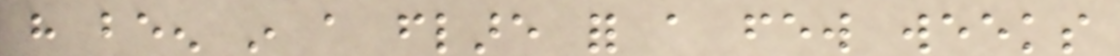have been in a flare for a few weeks
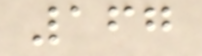167
